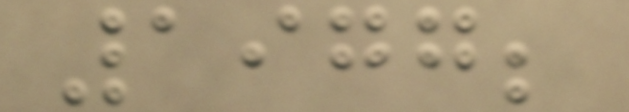1977;
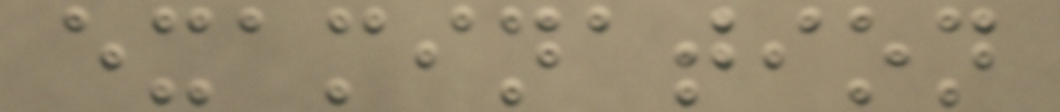examination
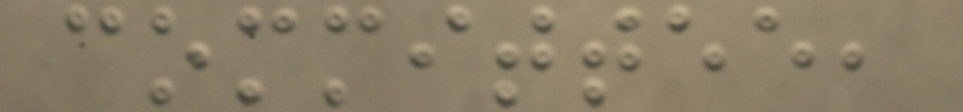committee,
